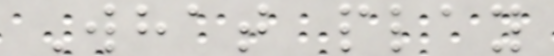What play
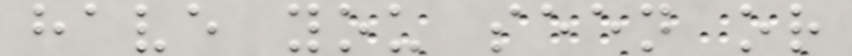have you seen or
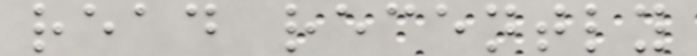read recently
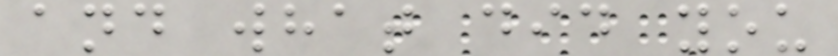and what did you
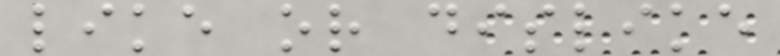like or dislike
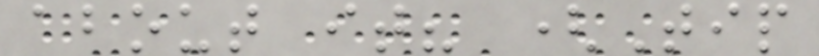about it? (Tip
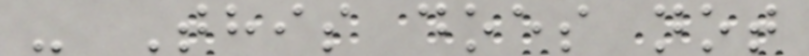- This does not
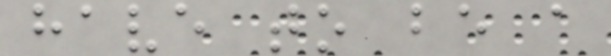have to be a
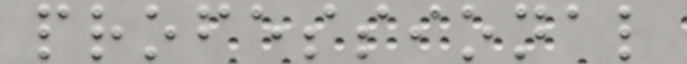professional
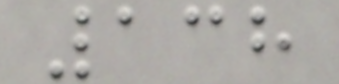138
